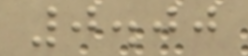0.00
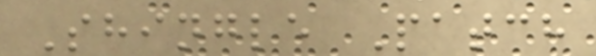Shingle Patch
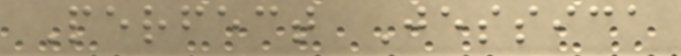Perfect Jessica
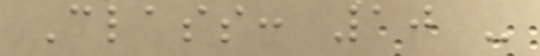Class: 10 -
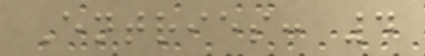Entries: 4
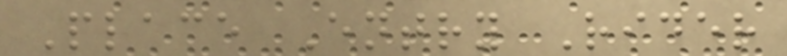Place Entry Rider
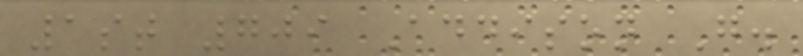1st 709 Addison G.
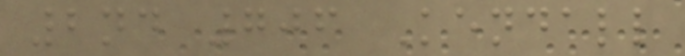2nd 706 Kendall
